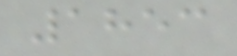1853
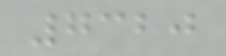7320
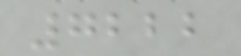7222
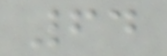64
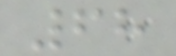68
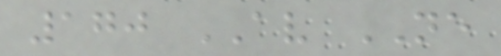170 AV NE
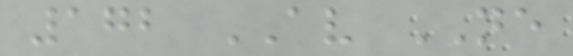172 AV NE
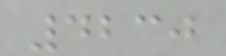4230
